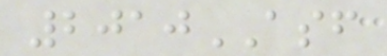2010ASF
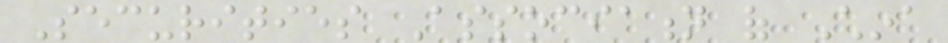Securities Association of China
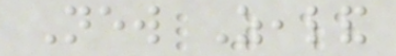New Zealand
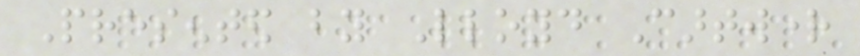Presented by Lloyd Cartwright
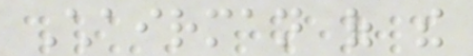Chairman of the
